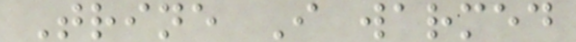Trine I warmed
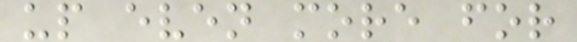up even more for
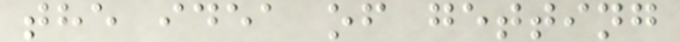the idea of getting
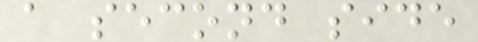a second side
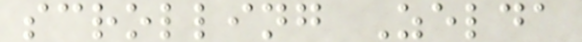scrolling Zelda
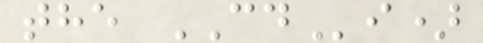the CDi)
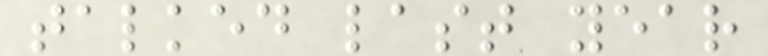talked last year
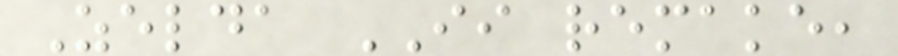Zelda II remake,
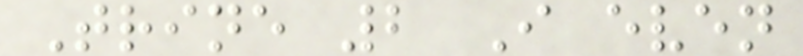Trine 2 I even
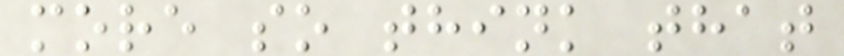more so think that
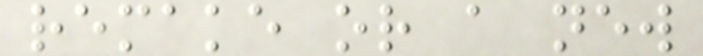remake or a new
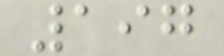197
